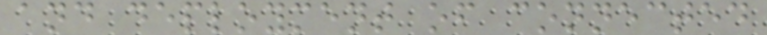and deployment of connected
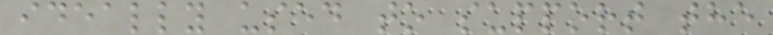ideally used to support the
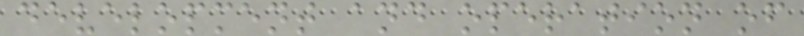development and operation of
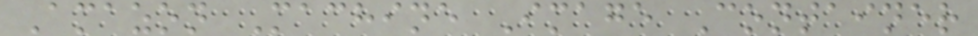Amazon Machine Image Container
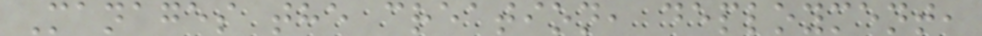Manages the creation, deployment,
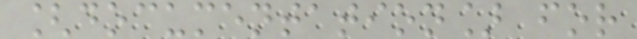[documentation] for
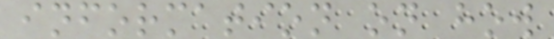information on how
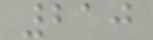210
